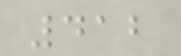412
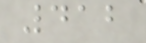412
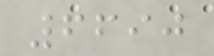6690
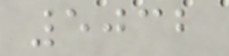5032
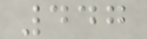447
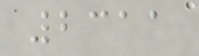2311
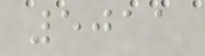5011
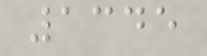1345
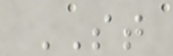ST
